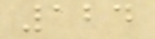124
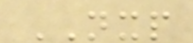NXP
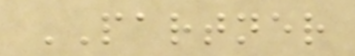PARTNER
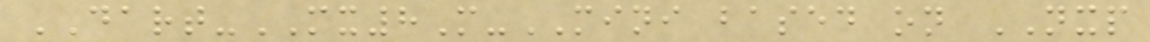DART-MX8M-MINI based on NXP
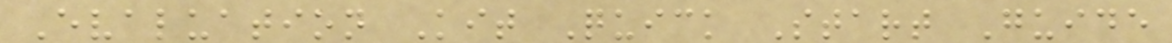Evaluation Kit Quick Start Guide
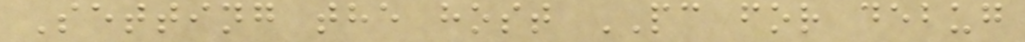Setting the host PC for debug
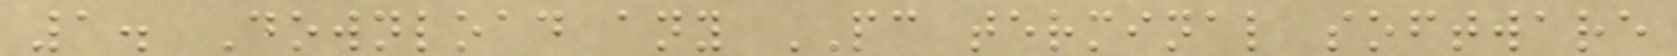1. Download any PC terminal software
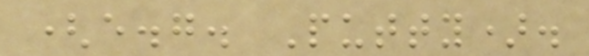(e.g. Putty).
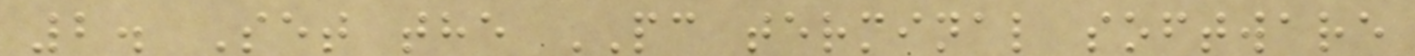2. Set the PC terminal software
